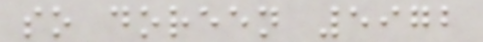so doreen 5972
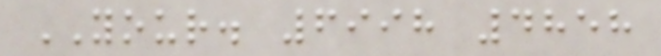YOUR. 6998 4858
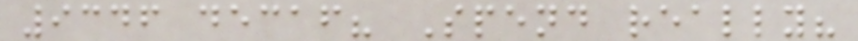9346 decaf? Spend really?
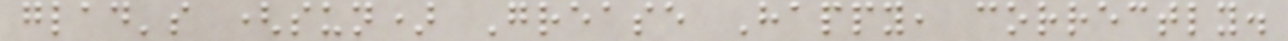glad's (sun) Grease Happy, correctly.
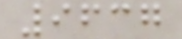9637
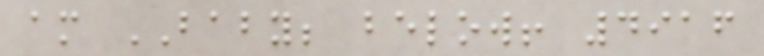am BABY; below! 4916
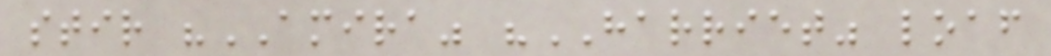stir "AMIRA" "HARRIET" loaf
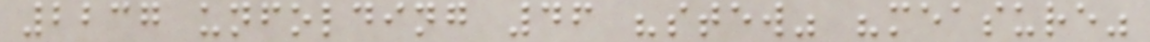2237 unfolding 46 "stew" "measure"
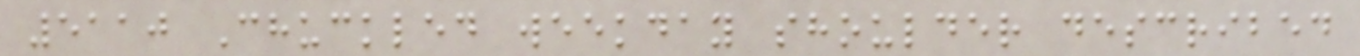5110 Chuckled weekday shoulder described
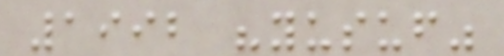1992 "yusuf"
